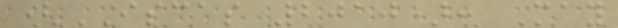(ISCAS 2010): May
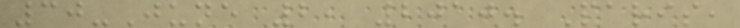30-June 2, 2010. Paris,
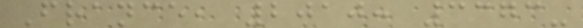France, 2010: 3373-
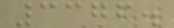3376.
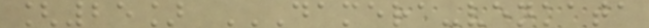[25] DAMERA-VENKATA
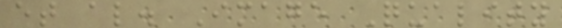et al. Image Quality
